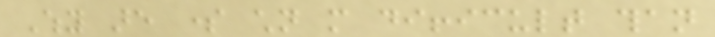Why are some children more difficult than
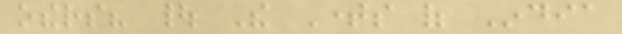others? | The Times of India
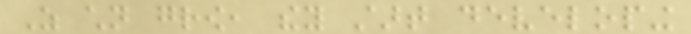As children grow, they start developing
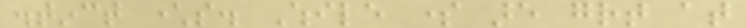distinct characters. While some are great at
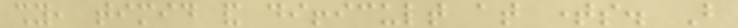shy, timid and difficult at times. But
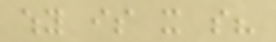why is it so?
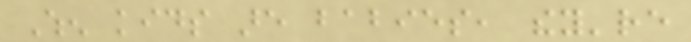When kids are babies, they're
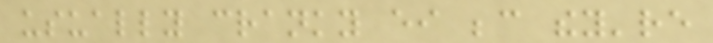usually cranky either because they're
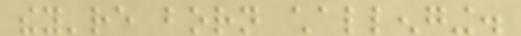they're born challenging.
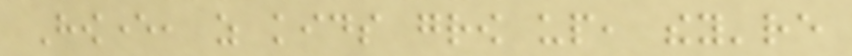However, as kids grow up, they're
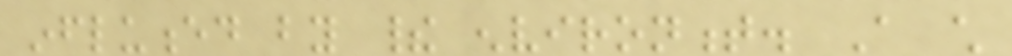influenced by their environment. A child
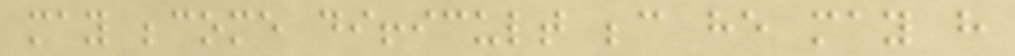may become difficult because he may have
